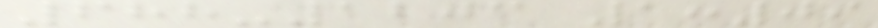688-1203 1:09
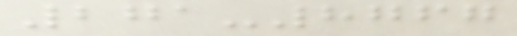271-8767
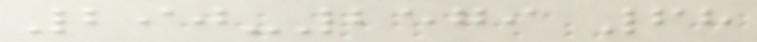290-2579 68
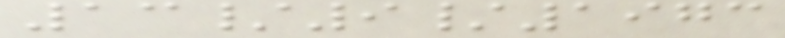13/9/1973
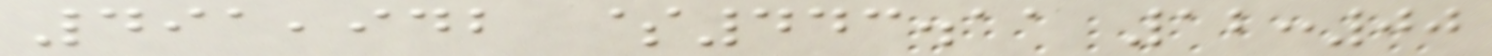491,942 $443.11 12:00
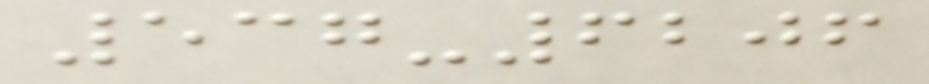537-6206
